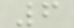6
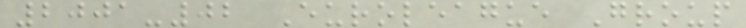2001-02 Euroleague Group
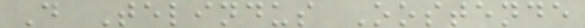D Telindus Oostende
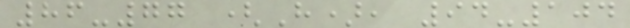86-77 (H), 94-104
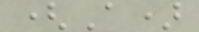(A)
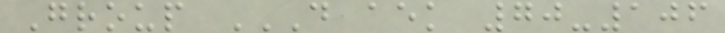Group D AEK 70-106
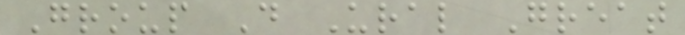Group D Ural Great
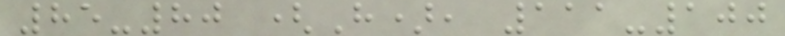85-80 (H), 111-100
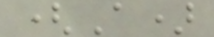(A)
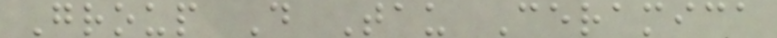Group D Tau Ceramica
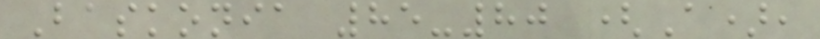Baskonia 85-80 (A),
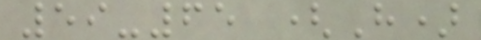59-65 (H)
